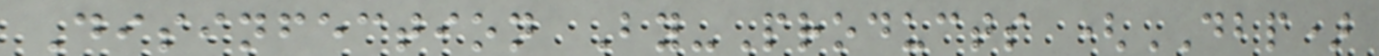Disinfection By-Products (DBP)
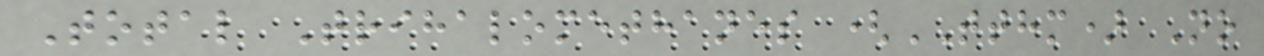Total Trihalomethanes (TTHM) No
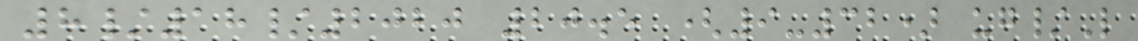8/18/2020 20.5 (9-32) ug/L
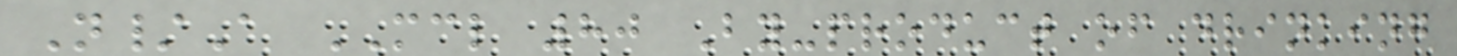N/A MCL 80 By-product of drinking
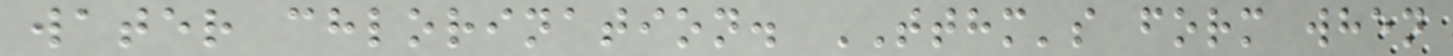water chlorination. TTHM's form when
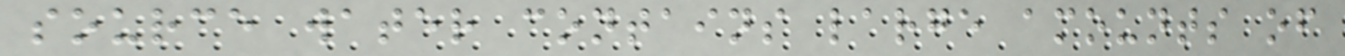source water contains large amounts of
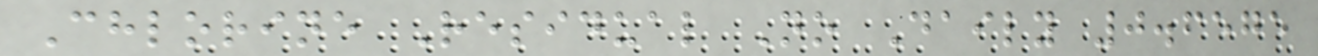Chlorine Residual No Daily 0.6575
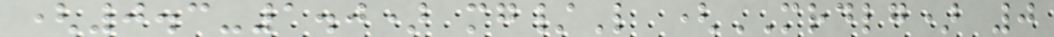(0.3-1.0) mg/L (MRDLG) 0
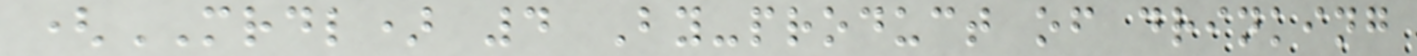(MRDL) 4 By-product of drinking
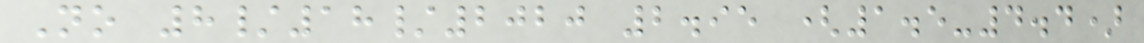No 8/18/2020 2.95 (1.5-4.4)
